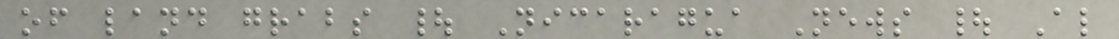of land grabs | Nicaragua News | Al
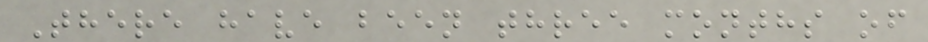There have been three months of
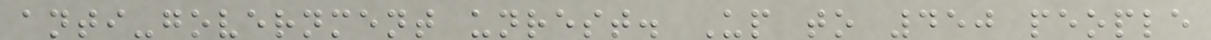anti-government unrest. Up to 450 people
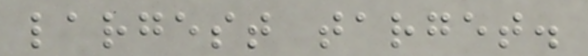largest target.
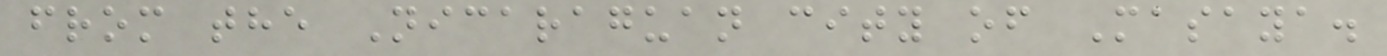from the Nicaraguan city of Masaya.
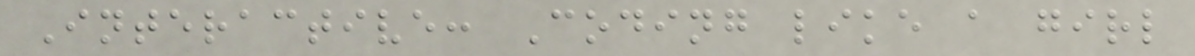Interactive: Coding like a girl
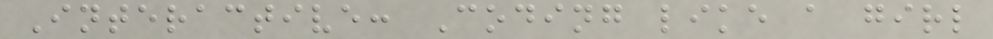Interactive: Coding like a girl
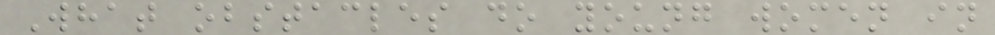What obstacles do young women in
